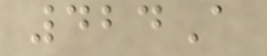424A
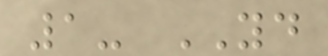1- YD
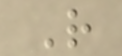R
